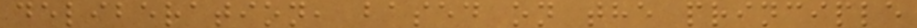deliberation, based on the principle
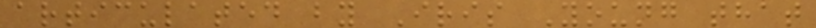articulated by Iris Young that
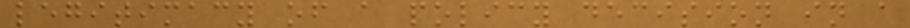legitimacy of a policy decision in a
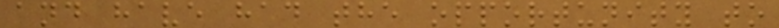and have had the opportunity to
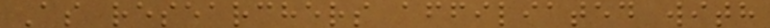As researchers affiliated with
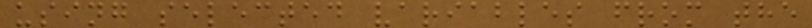using selected variables from the
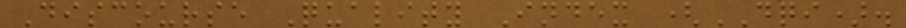Discourse Quality Index (DQI).
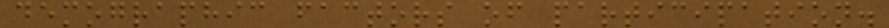demographic factors of participation.
